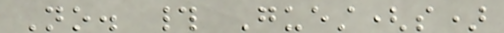No. # Guest(s)
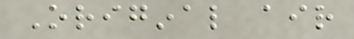Original air
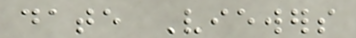date Viewers
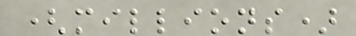(millions)
